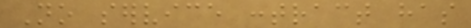No service contract has
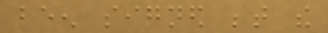been signed between the
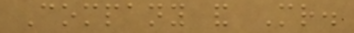Company and Mr.
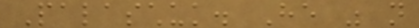Palaschuk. He was not
